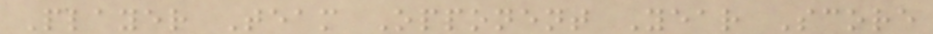Player Team Opponent Year Score
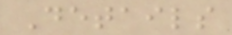Details
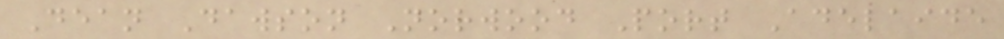Dean Dawson Norwood Port Adelaide
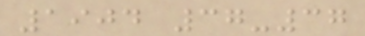1904 37-37
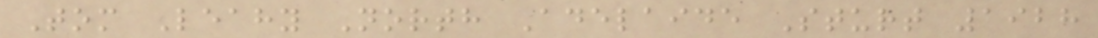Tom Leahy North Adelaide Sturt 1928
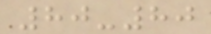80-80
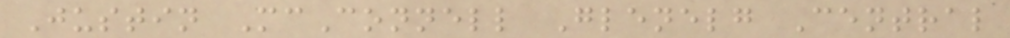Justin McConnell Glenelg Central
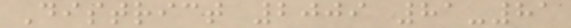District 2009 81-81
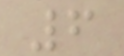6
